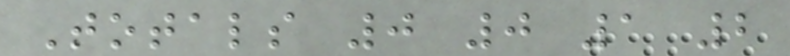Totals 0 0 1 2
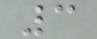3
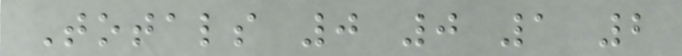Totals 0 0 1 2
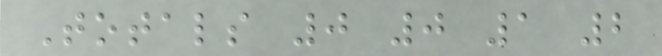Totals 0 0 1 2
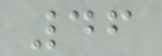46
